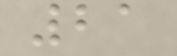21
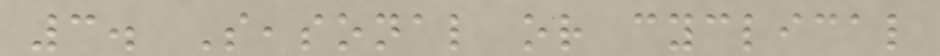3. Seasonal or cyclical
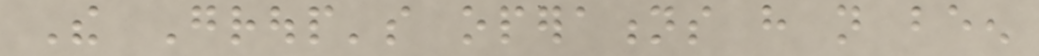The Group's operations have not been
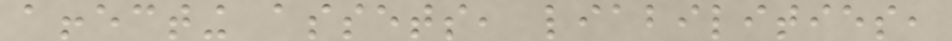affecting assets, liabilities,
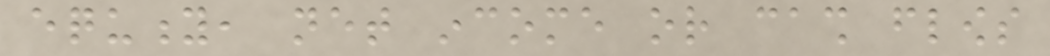equity, net income or cash flows
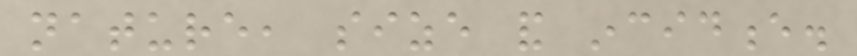nature, size and incidence.
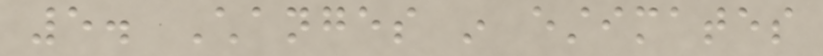5. Changes in estimates
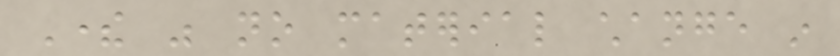There was no material change in
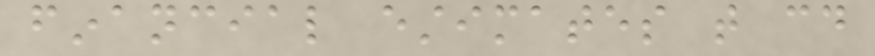financial estimates that could
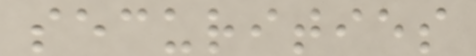securities
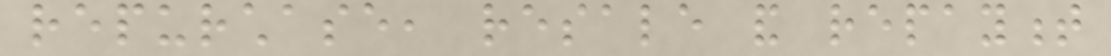repurchase, resale and repayment
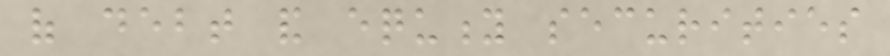of debt and equity securities
